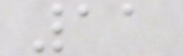11
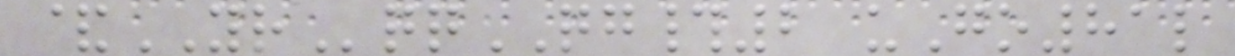&YRqqQG#2 uGo81l
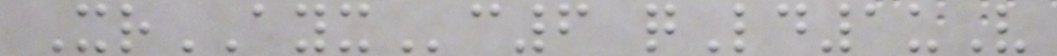XrAYXc6 qLd1uV
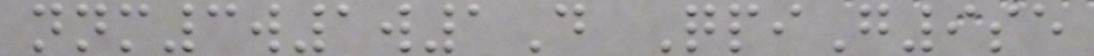nnm3w1w1D QpiG9se
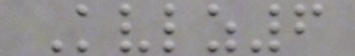Kvlz6
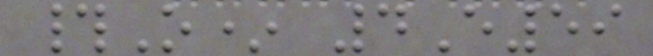#O* 4E59
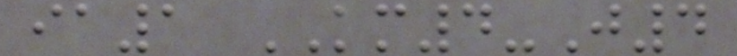ia1 KM4-J4
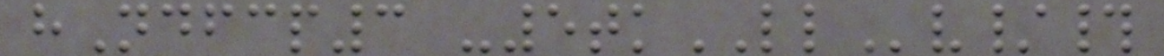hNdfcp3 -5tkLLv/#
